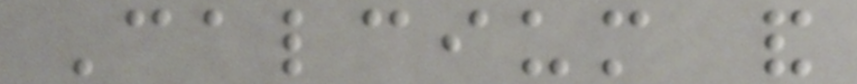Calcium and
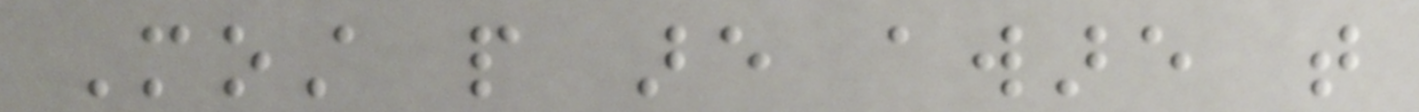Most people are aware that
